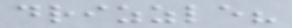drizzle?
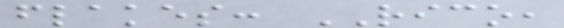flakes: RICO,
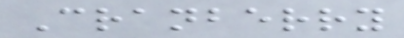Cranberry
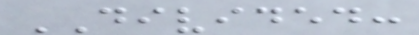DIVIDED:
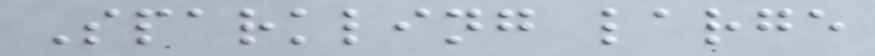Sparkling large
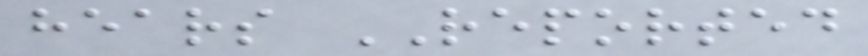hears REPORTED
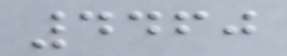4460
